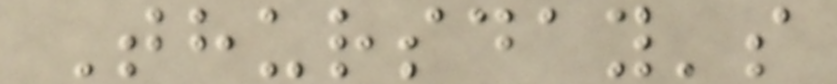Thursday's
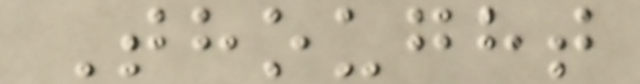Thought
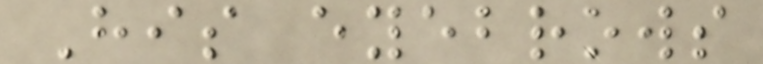His eyebrows
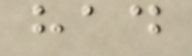had
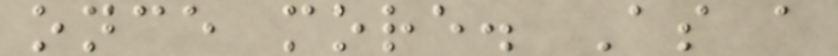once more. As a
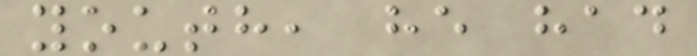youth, he had
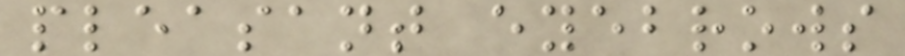pleasant eyebrows
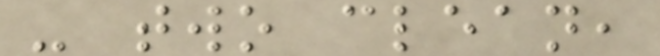- two clean,
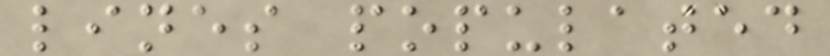lines populated
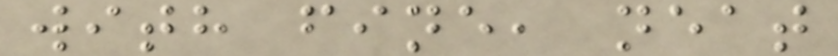with fine, neat
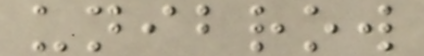unibrow
